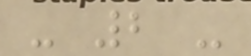- 2 -
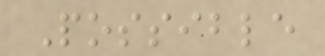Possible
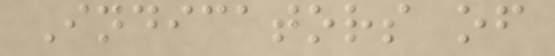Indicators of
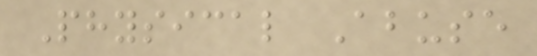Physical Abuse
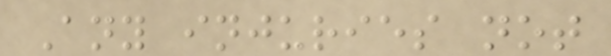Any injuries not
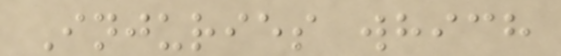Injuries which
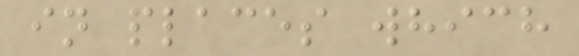in places which
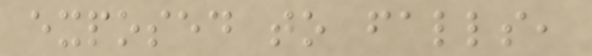exposed to falls,
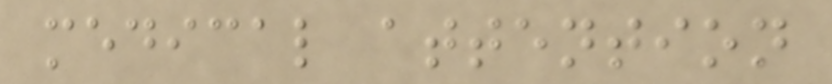medical attention
